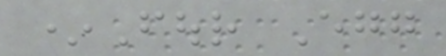*Four Egg
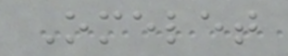Omelet
